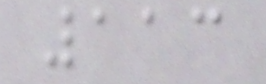113
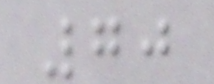70
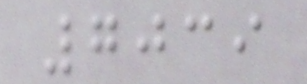7039
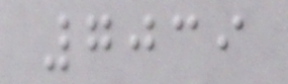7039
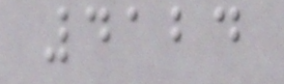4124
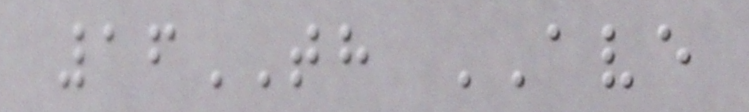16TH AVE
